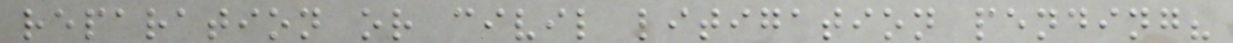reparation or civil litigation pending?
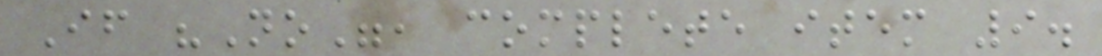If "No", complete item 9.
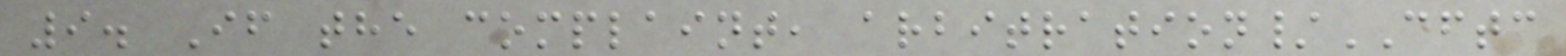9. If the complaint, arbitration/CFTC
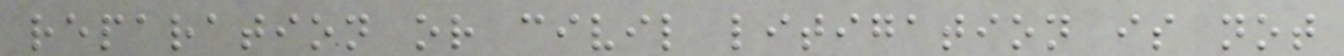reparation or civil litigation is not
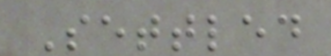Settled
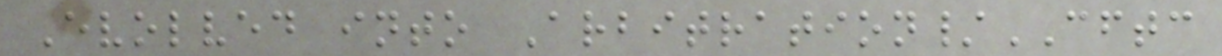Evolved into Arbitration/CFTC
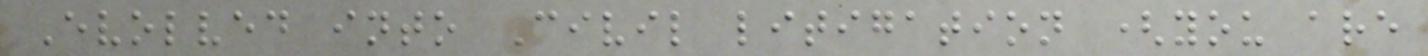Evolved into Civil litigation (you are
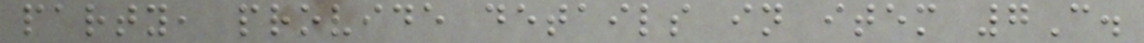party, provide details in item 7C.
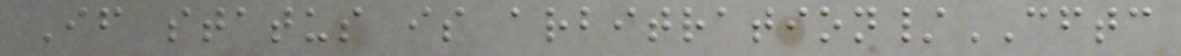If status is arbitration/CFTC
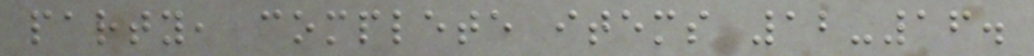party, complete items 12-16.
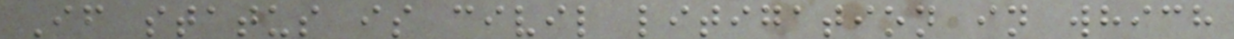If status is civil litigation in which
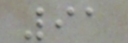91
